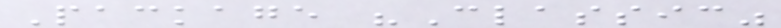Package "Classic"
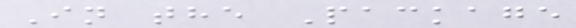In the Package
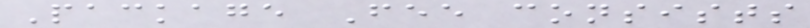Package Fee consists
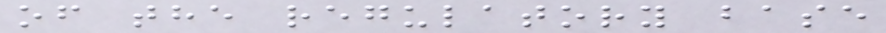of the regulatory base
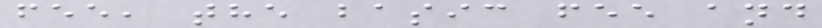fee, the basic fee and
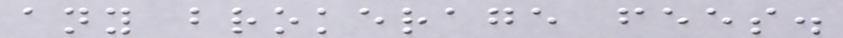any brokerage fees.
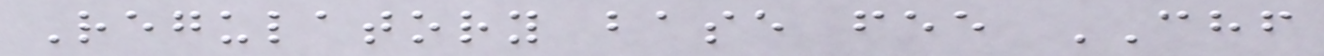Regulatory base fee CHF
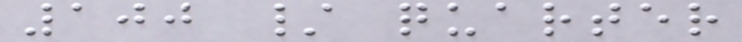100 / quarter
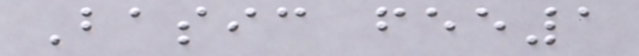Basic fee1
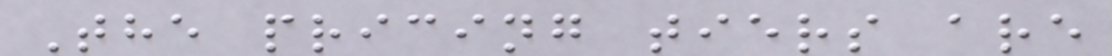The pricing tiers are
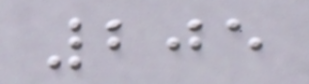205
